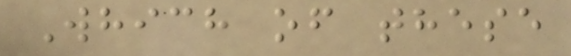Which of these
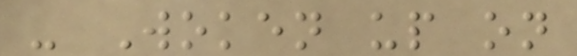- Woken up on
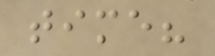time?
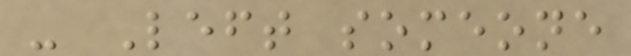- Left someone
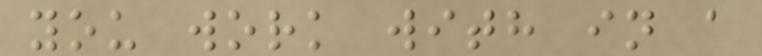you work with in a
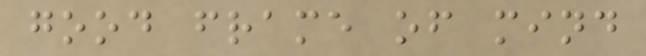good frame of mind
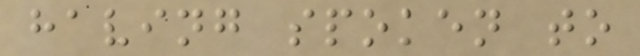having spoken to
